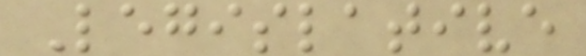Legislative
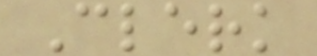Clerk
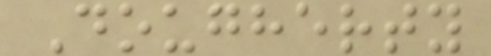Dougherty
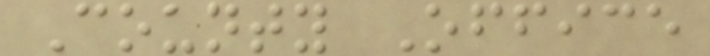County Office
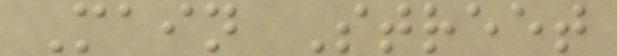Main Street
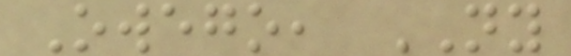Owego, NY
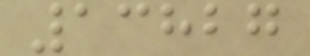13827
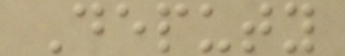Deputy
